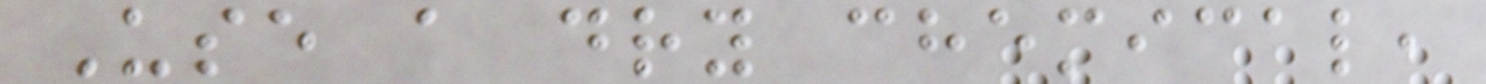Use a dry chemical,
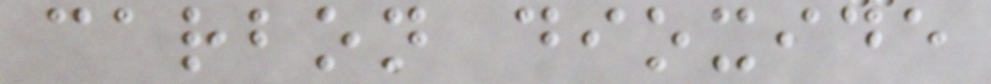carbon dioxide
